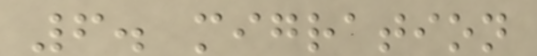6. migration
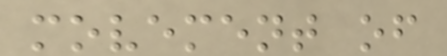movement of
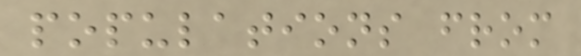populations from
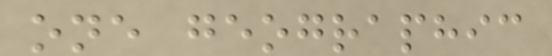one geographic
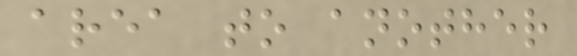area to another
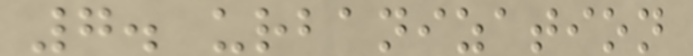7. urbanization
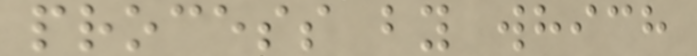process by which
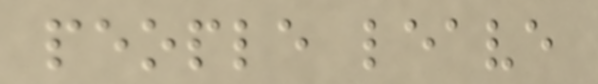people leave
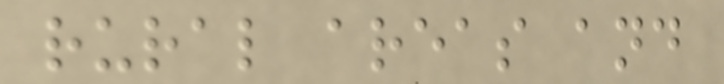rural areas and
